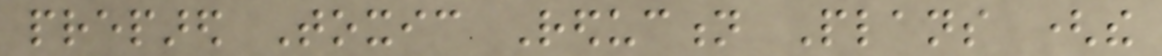prepared Toxic Reduction Plans (the
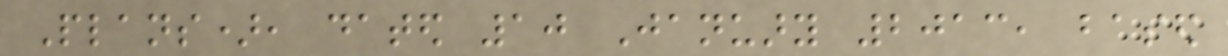Plans), dated 10 January 2013, based
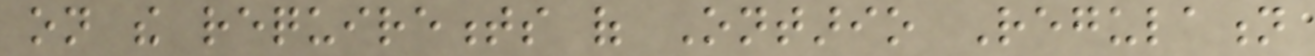on the requirements of Ontario Regulation
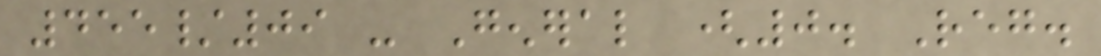455/09 - General (0. Reg.
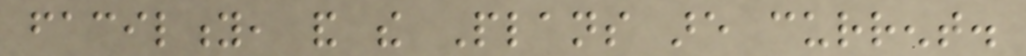facility, and the Plans are current.
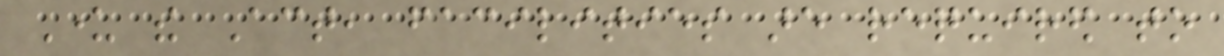Under the Act, facilities are required to
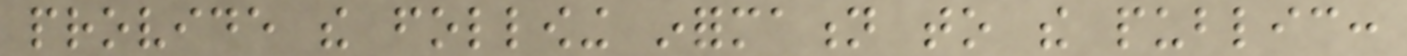provide the following information to the public:
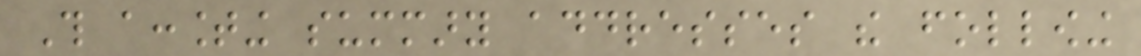This accounting summary addresses the following
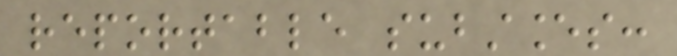reportable substances:
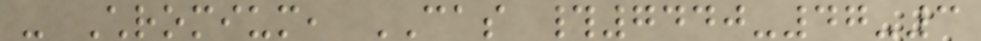- Chromium, CAS #7440-47-3
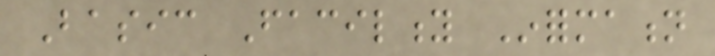Basic Facility Information
